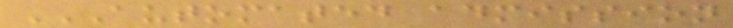AUTOMATED ADMISSION
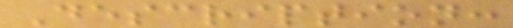Description:
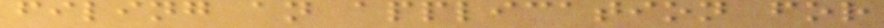filing an application for
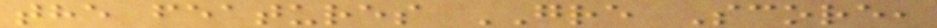the features GRE Score,
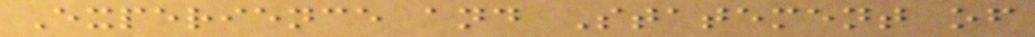Experience and Statement of
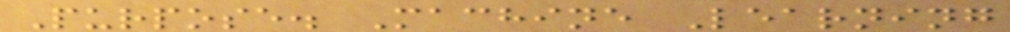Purpose. Machine Learning
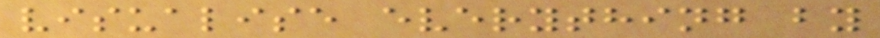visualise everything by
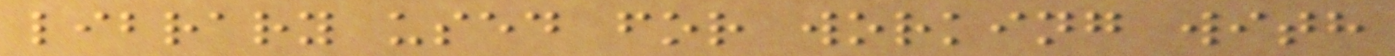library used for working with
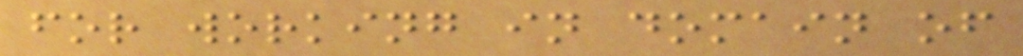for working in domain of
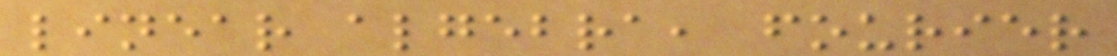linear algebra, fourier
